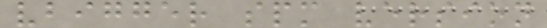vbigger spm version
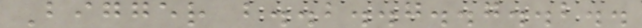Bigger b..b..g..g..b..
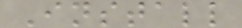Install
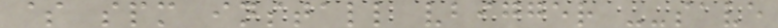$ spm install vbigger --save
